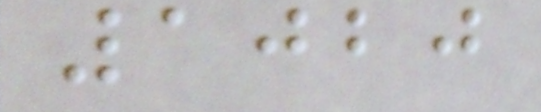1020
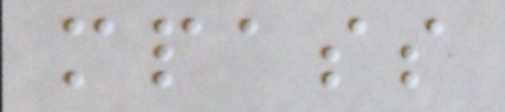mpass
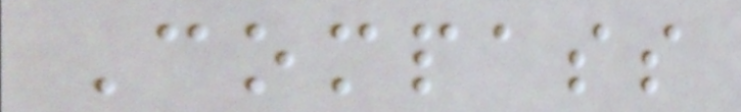Compass
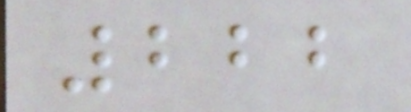222
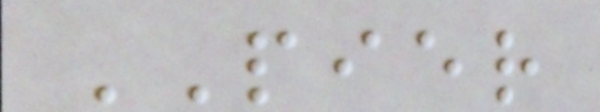PIER
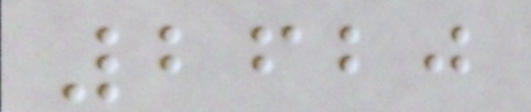2620
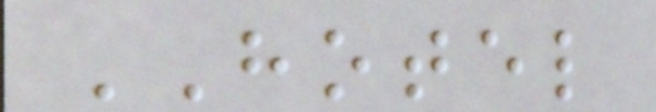HOTEL
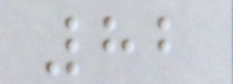82
